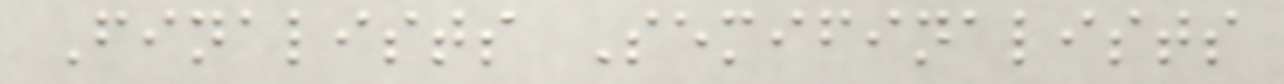Finalists Semifinalists
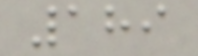189
